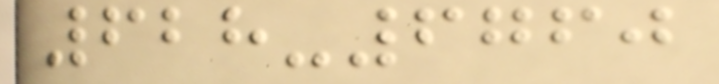628-6760
